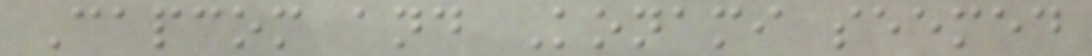Capcom and Konami seemed
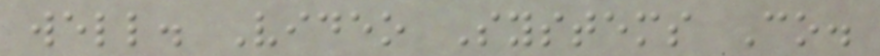well. Video Systems Co.
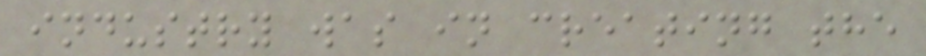industry was in creating the
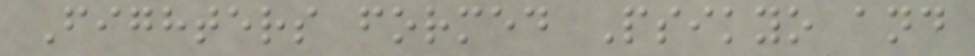Fighters formed Psikyo and
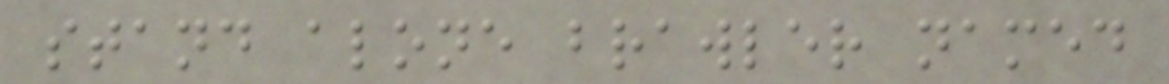stand alone brawler named
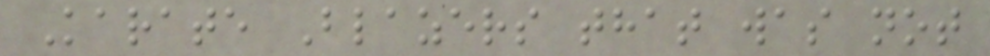Karate Blazers that was not
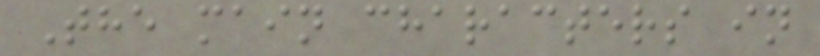The main characters in
